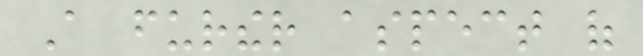A further aspect of
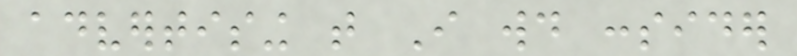advertising that I would consider
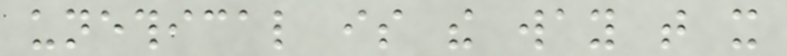unethical is the way that it
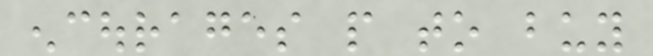encourages people to buy
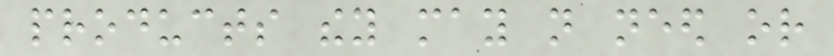products they may not need or
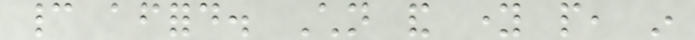cannot afford. Children and young people, in
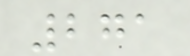271
